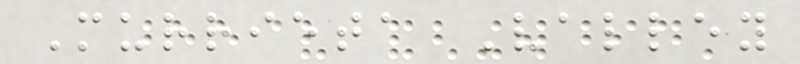Murrieta Valley
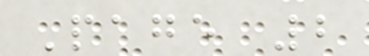Page 2
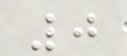0
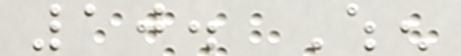10. When
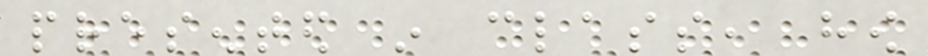presented in class, how
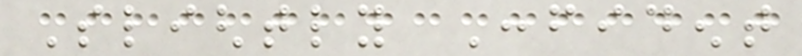Slightly Confident
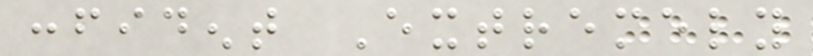confident Extremely
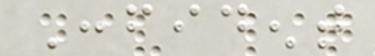Confident
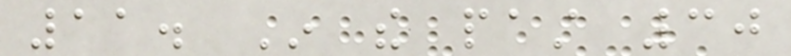11. In the past 30
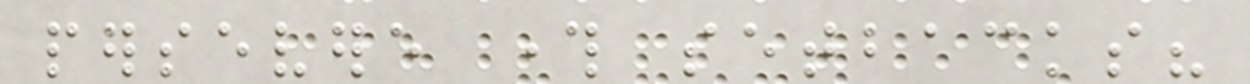persevere through setbacks?
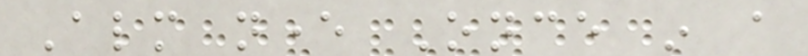Almost never Once in a
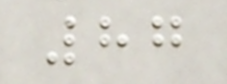87
